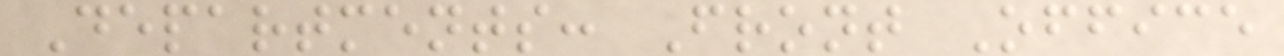Departments: Front Office
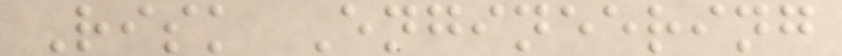Risk Engineering
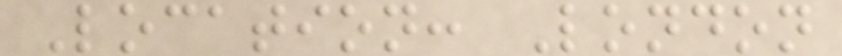Location: London
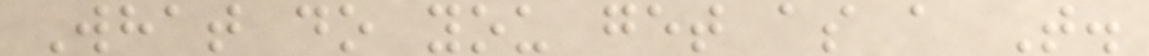What do you get as a T.
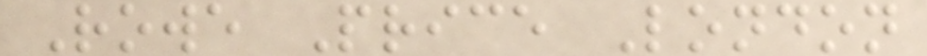Rowe Price London
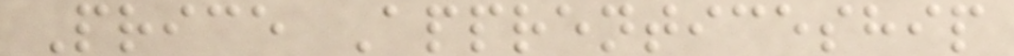Price Apprenticeship
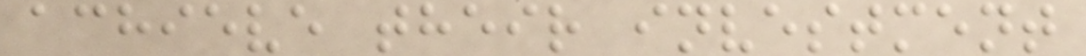achieve their investment
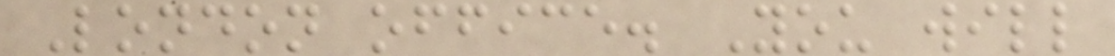London office. You will
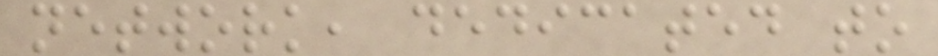network, dedicated to
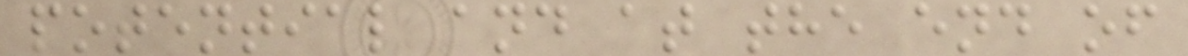potential and at the end of
